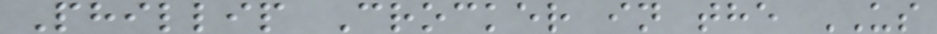Phillip Crocker in the US
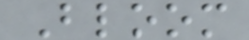Bloom
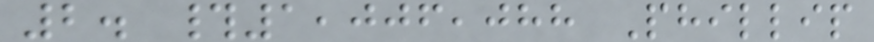2. #1,006,088 Phillip
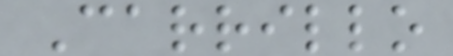Carrillo
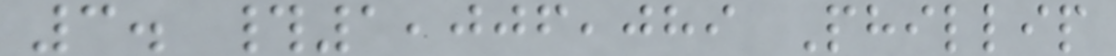3. #1,006,089 Phillip
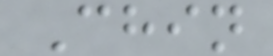Chin
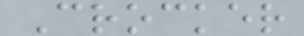Crocker
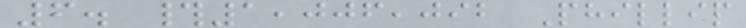6. #1,006,092 Phillip
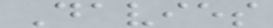Davies
